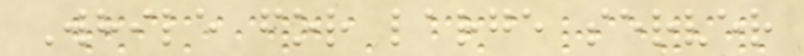While for large server
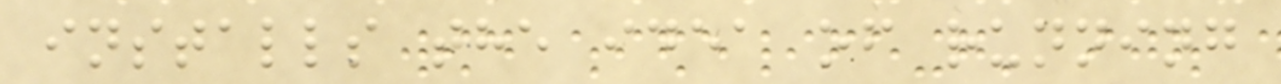installs the idea of running
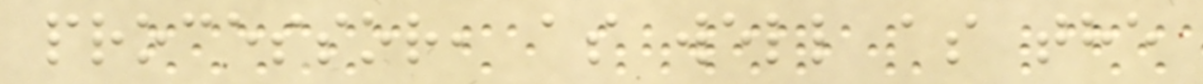processor, as well as the
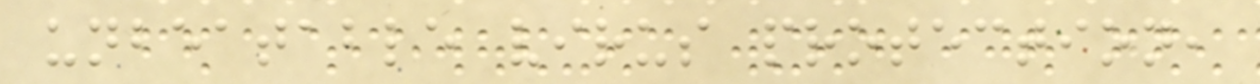unbeatable virus protection,
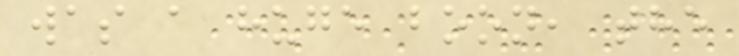was a huge boon, the
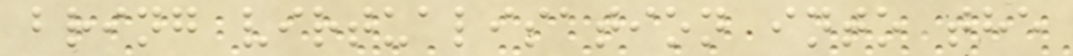bring virtualisation into the
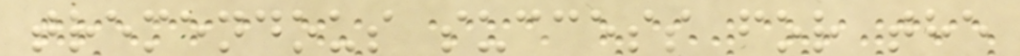tremendous success for the
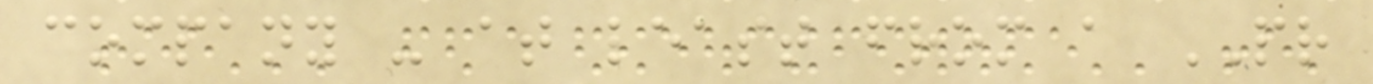company - at least from a PR
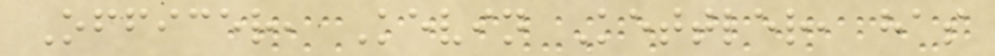Officer, Kevin Kettler, has
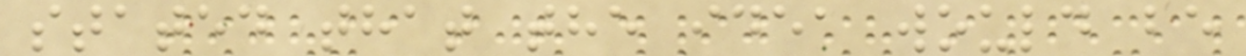stated that the idea would be
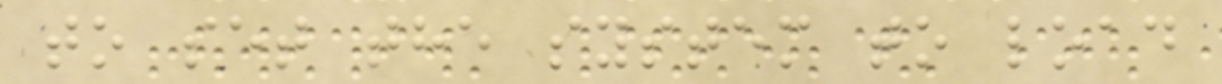to set the system to load
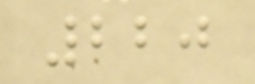220
